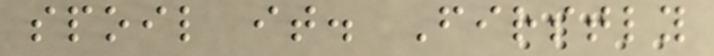spoil it. Firstly
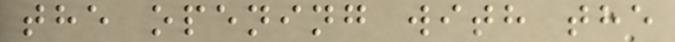the opening with the
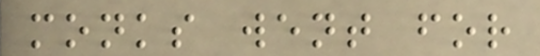monks went for
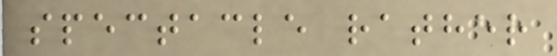spectacle rather
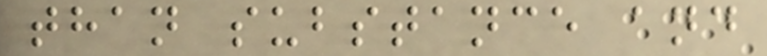than substance and
